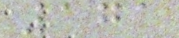171
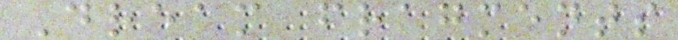Dream fragments
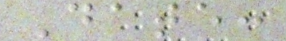Date:
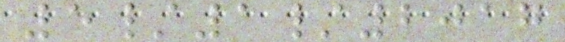5/1/2017
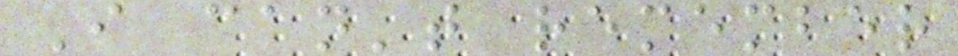I can't remember
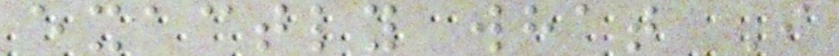exactly what I
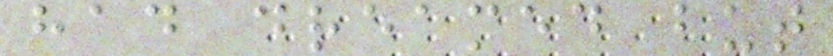had dreamed but
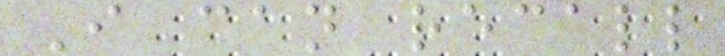I can recall
